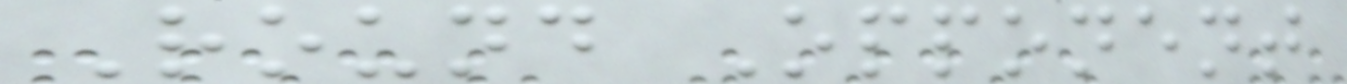Round Opponent
